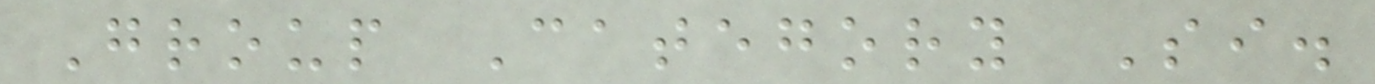Group Category Si.
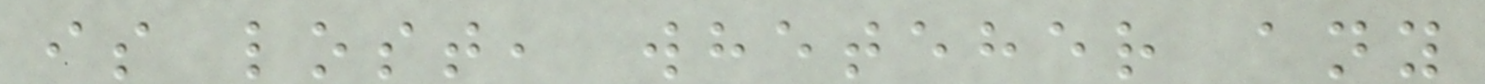is lost, wheteher any
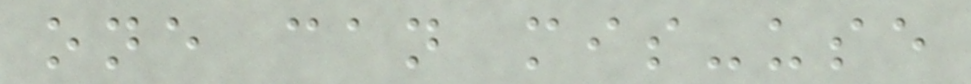one can mis-use
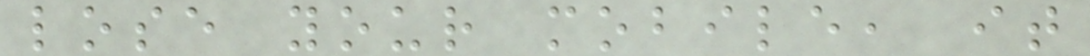lose your mobile, it
